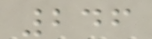246
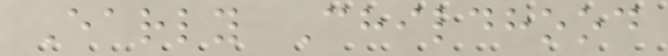Early Childhood
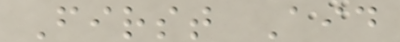First Aid
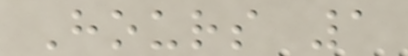Hours 1
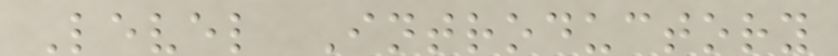Level Introductory
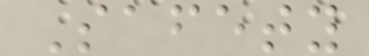Safety
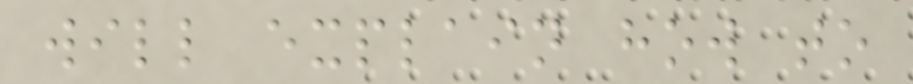will explain how to
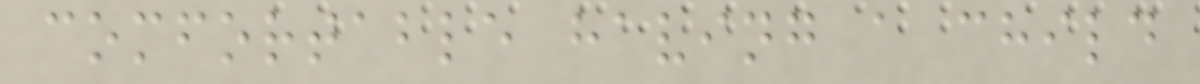comfortable having a child
